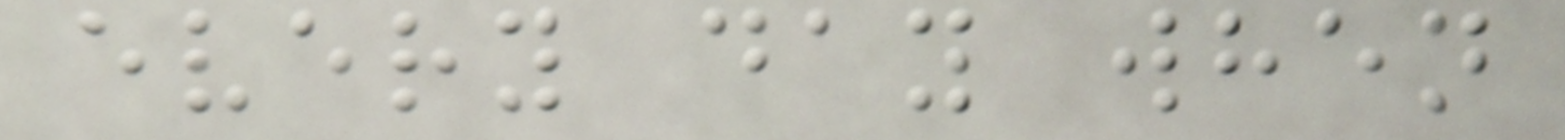every day when
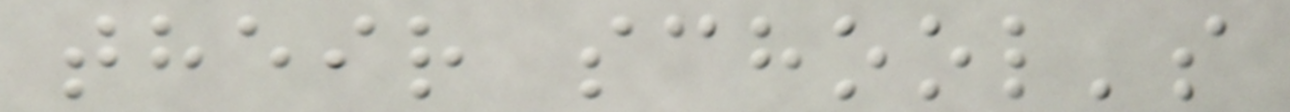their school's
